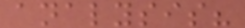analysis?
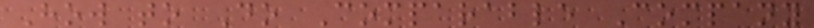How to Do Comparable Company
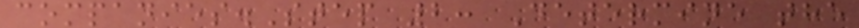companies.Step 2: Determine the
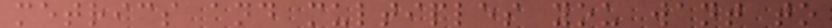metrics and multiples you want to
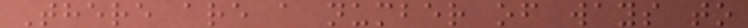There are a number of ways to
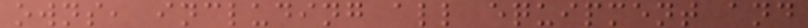owns, including all equipment and
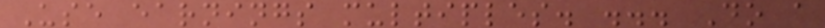Use earnings multiples. ... Do a
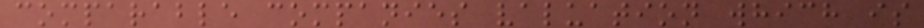comparable companies valuation which is
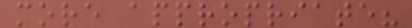more appropriate?
